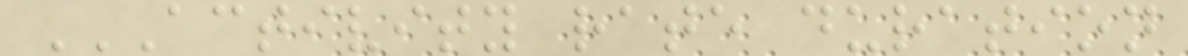ACTIVITY RATE DURATION
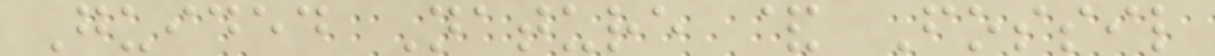Guided Nature & Fossil
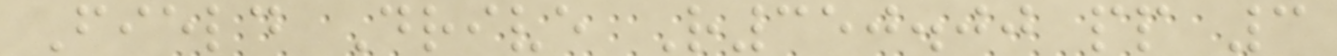Field Drive R350.00 pp 3
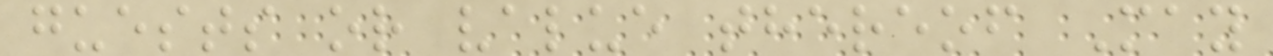guests or value thereof May
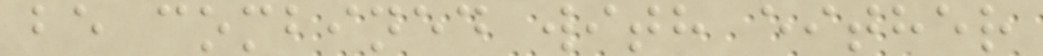be combined with either
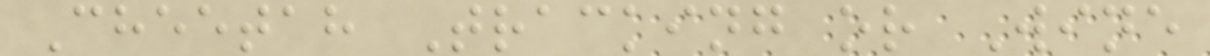Cheetah Tracking or Wine
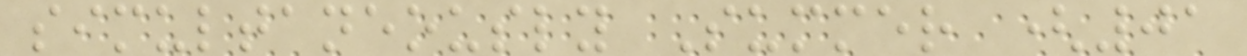simultaneously Summer (01
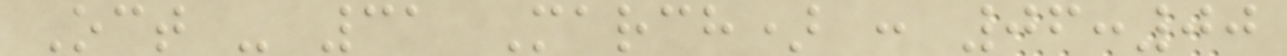Oct - 31 March) : 06:00
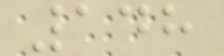148
